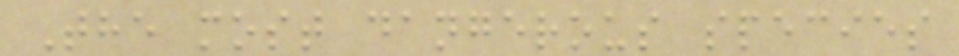The most dangerous species
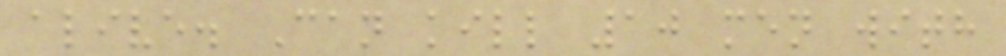alive. Can kill 10 men with
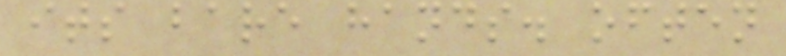its bare hands. often
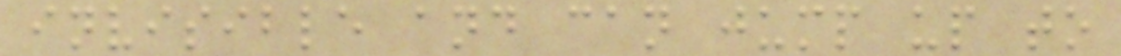invisible and can jump up to
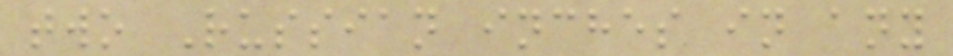two Russian inches in any
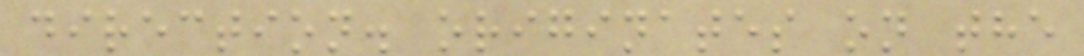direction. originates on the
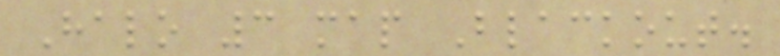Halo 3 map Blackout.
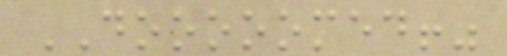DOOOOOMED!"
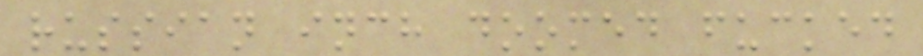russian inch doomed fucked
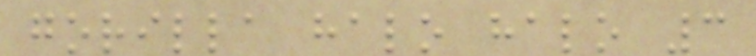gorilla halo halo 3
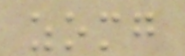zomg
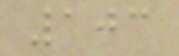103
